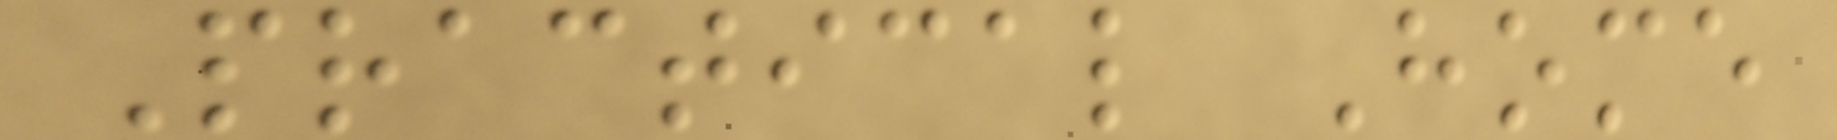Practical Home
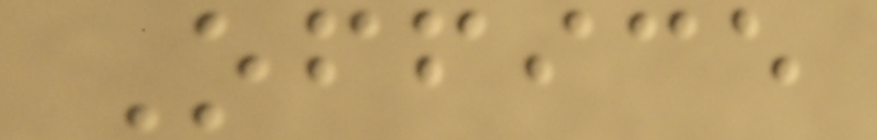Office
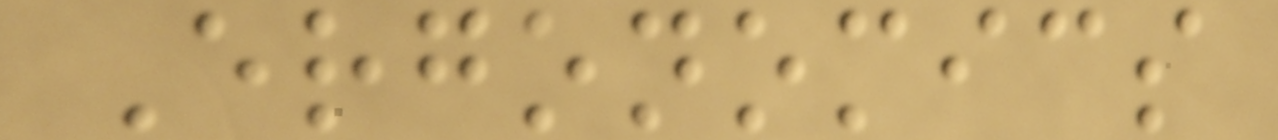Ergonomics
